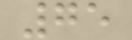75
